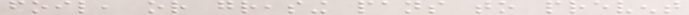foil, or greasing pans to prevent
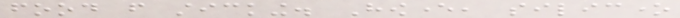food from sticking. However, silicone
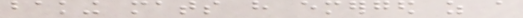baking mats have emerged as a
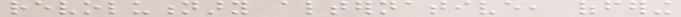revolutionary alternative, offering
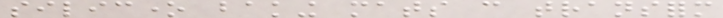silicone baking mats can transform
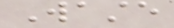Waste
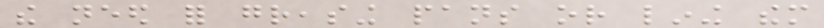the need for greasing pans or lining them
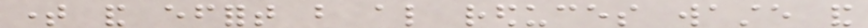time and effort but also reduces waste and
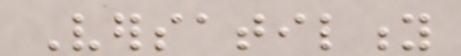Versatility
